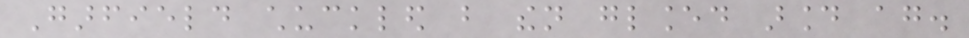Garfield chuckled but then glanced around again.
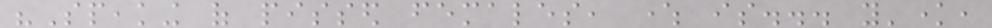"Speaking of pissed females, where is... y'know,
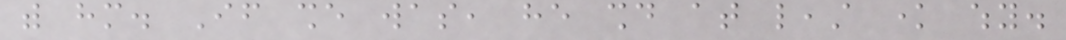with him. If she was, he should at least know why.
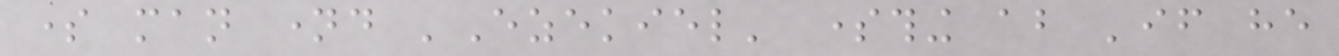some man named 'Ezekiel' something about 'if he
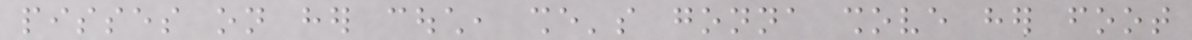pisses on her couch, she's gonna shove her foot
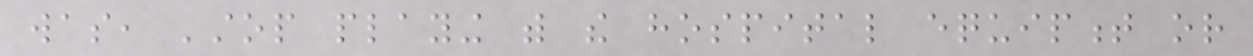was, 'stop playing with the hospital equipment or
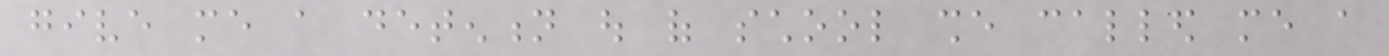give me a detention out of school she called me a
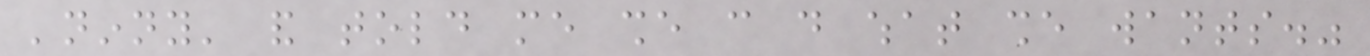'ninny' and told me she can do what she wants."
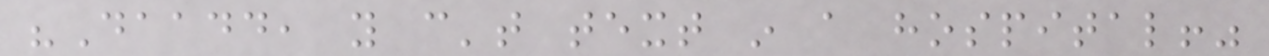"Daadd, you can't text in a hospital!"
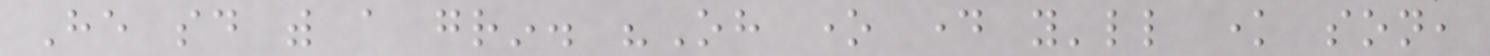He said with a grin. "Oh one day you'll know son,
